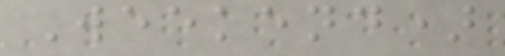Weekend)
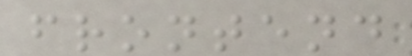frontend
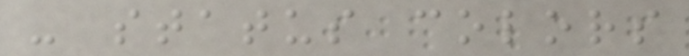- status colors
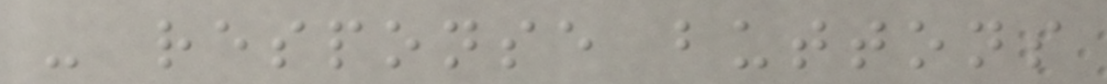- response buttons
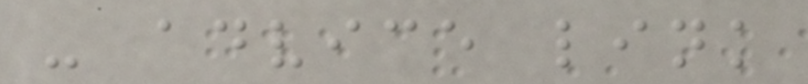- advice link
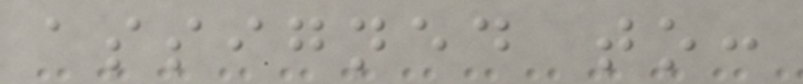assigned to:
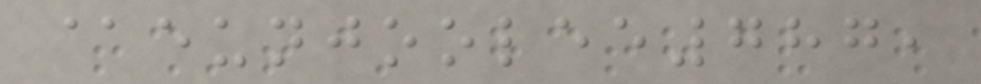@eunjoolee787,
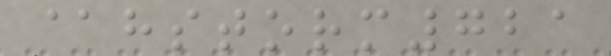@hstorm721
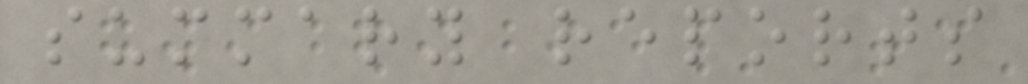summary reports
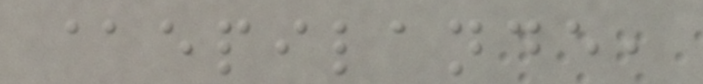@epilande,
